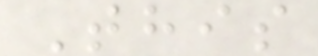This
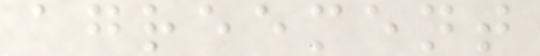agreement
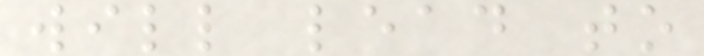will lead to
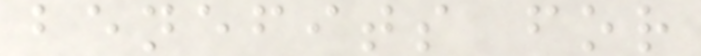benefits for
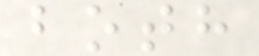both
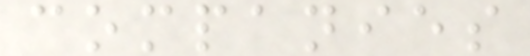companies
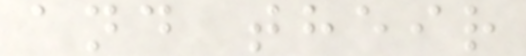and their
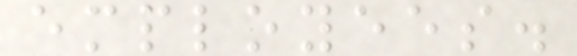employees.
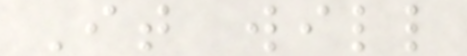It will
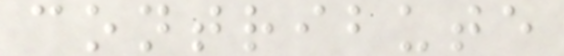contribute
